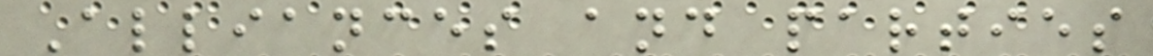Alliances and parties
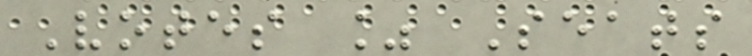Votes % Seats
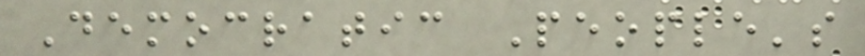Democratic People's
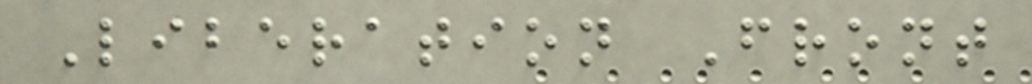Liberation Front
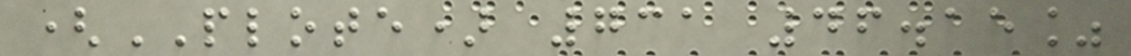(PLOTE) 731 46.15%
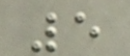5
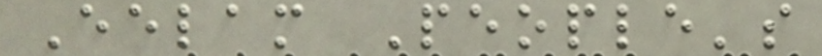Eelam People's
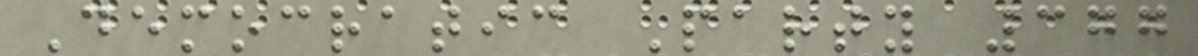Democratic Party 377
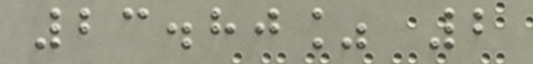23.80% 2
